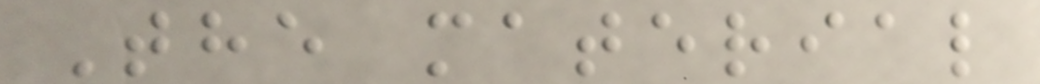The material
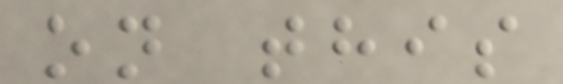on this
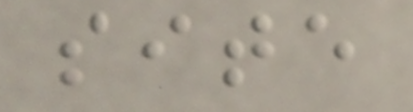site
